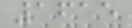1615
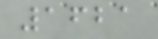1621
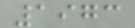1973
